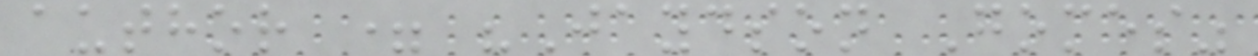author = "Jaydson Gomes"
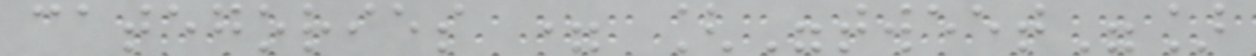categories = ["tweet"]
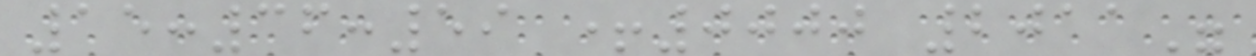15:36:59 +0000 2011"
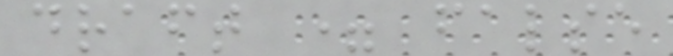draft = false
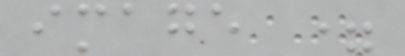image =
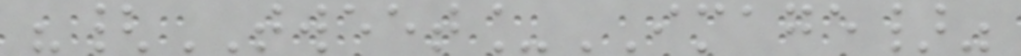"{TWEET_IMAGE}"
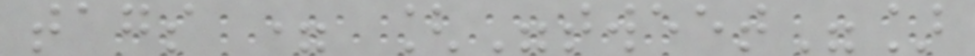tags = ["tweet"]
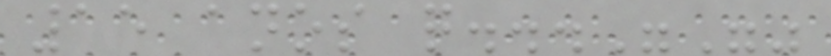15 anos q..."""
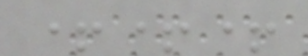+++
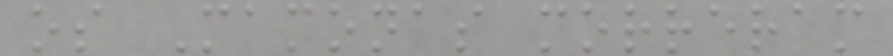os Mamonas morreram
